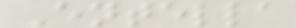Entella
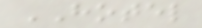HOTEL
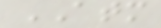ATM
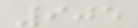905
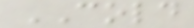COLD
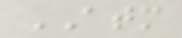ATM
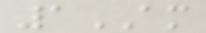1AM
